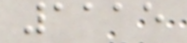1115
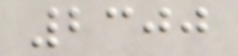2300
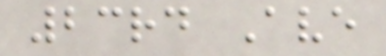23rd Ave
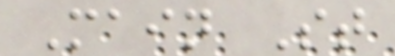Main St
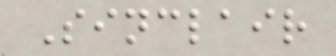Sinclair
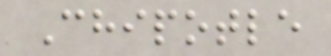Chipotle
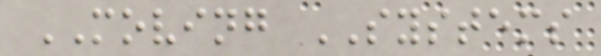MOVING SYSTEMS
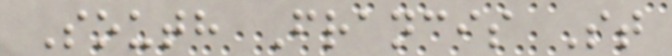South Francis St
